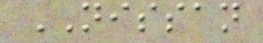NISSAN
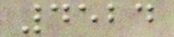4524
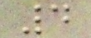4
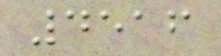4516
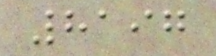8197
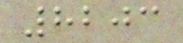8203
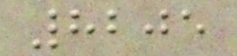8205
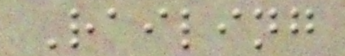Railing
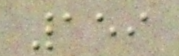159
